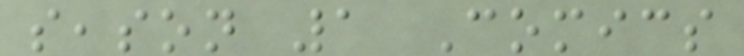season 1 Comics
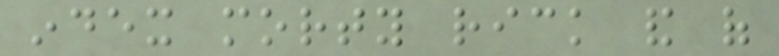index morty rick and of
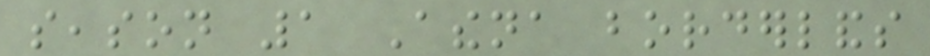season 1 Athena borderlands
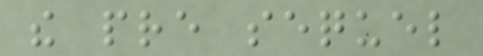the pre sequel
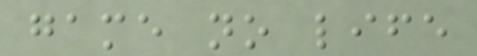game no life
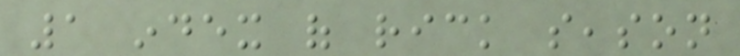1 index of rick season
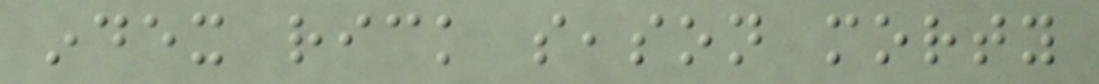index rick season morty
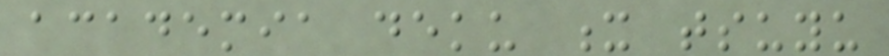academia deku x tsuyu
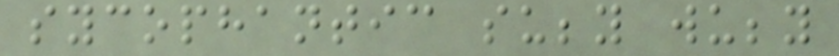sycophantic subby wubby
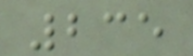235
